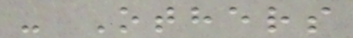- Others
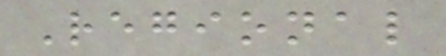Regional
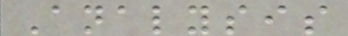Analysis
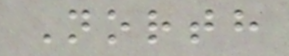North
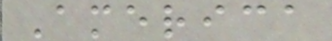America
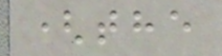(the
